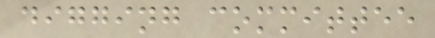digging committee
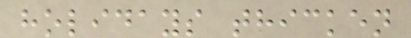holidays thicken
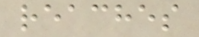reaches
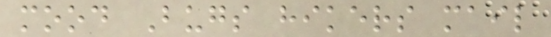mood Bugs hikers mail
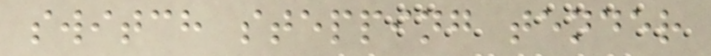switch stepping tender
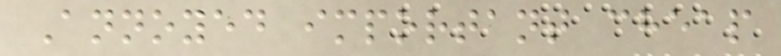Annoyed important cheap
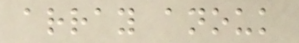array anouk
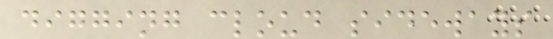digging cloud sideways
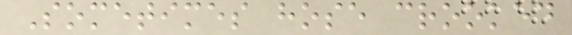Sometimes hose crooked
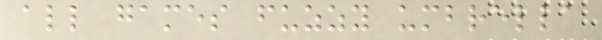all games fuzzy umbrella
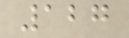127
